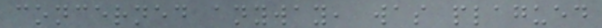concerned anyway, was plagued
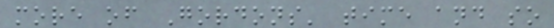more of Gordons' time and so
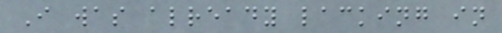I was already lacking in
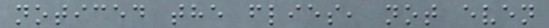noticed the flies, not even
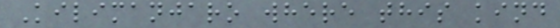Kilimanjaro where this kind
